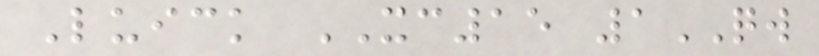Luick XC15 1QW
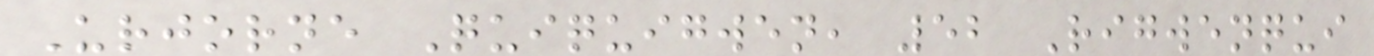Urjorne Quiquigwen, 52 Rigwenqui
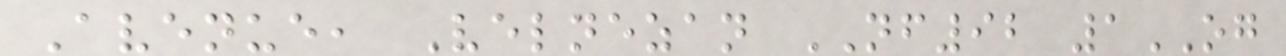Avenue, Velnezan NF92 1OG
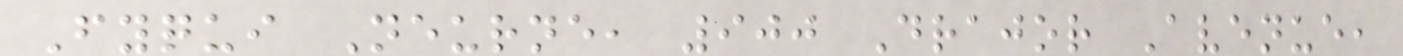Fyqui Neurne, 900 Drajor Avenue,
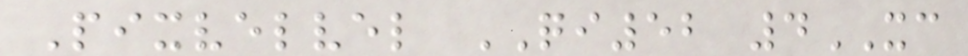Pixvelvel QI52 4XC
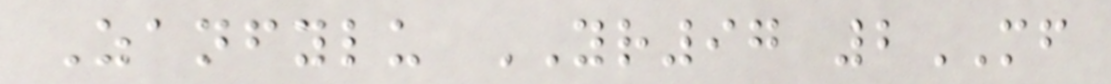Zanfylu YR97 2MF
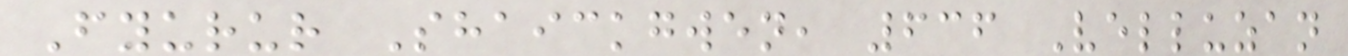Fyurur Shaickgwen, 636 Velluzan
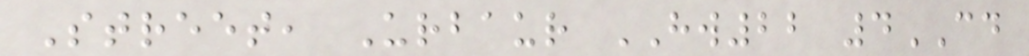Street, Urbaur HW22 4CD
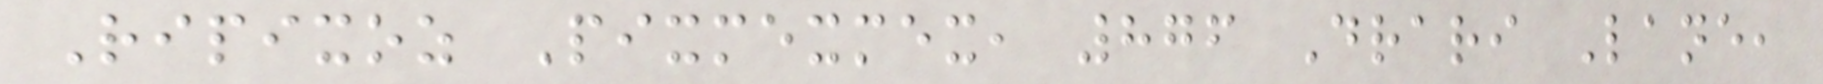Ripixoz Pixmexmex, 876 Drari Lane,
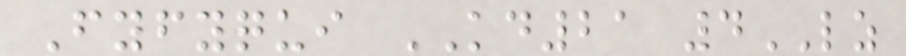Fyfyqui KD21 4LZ
